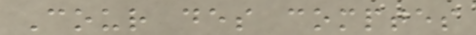Cour des comptes
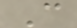C
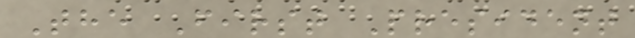The First President
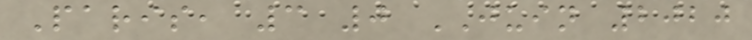Paris, 3 0 JUIN 2020
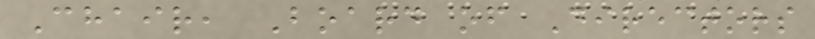Chair, Board of Directors
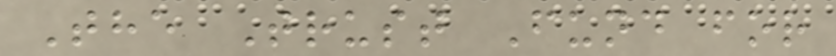The Trust Fund for
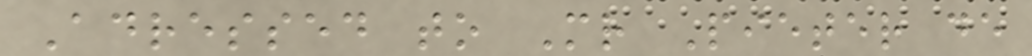Adressed to Mr Pieter de
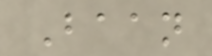Baan
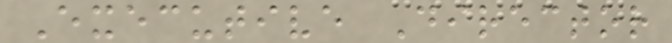Executive Director
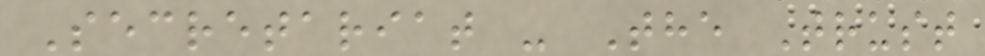Secretariat - The Trust
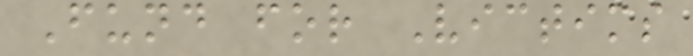Fund for Victims
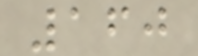160
